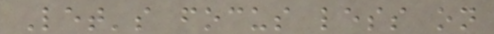Let's focus less on
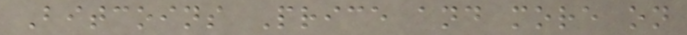Bitcoins Price and more on
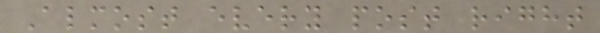Almost every post right
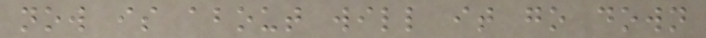now is about will it go down
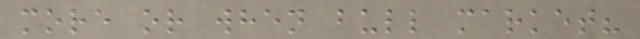more or when bull market?
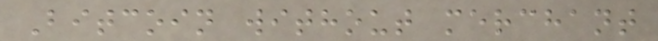Bitcoin without merchant
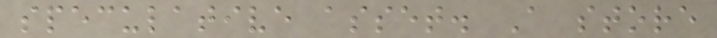speculative asset. A store
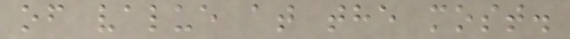of value at the most.
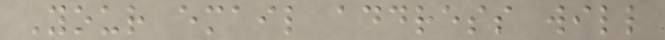Your email address will
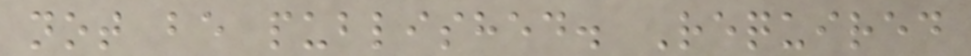not be published. Required
